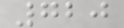720
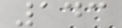143
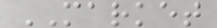MARKET
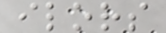ilors
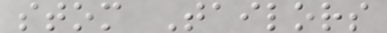stom Tailors
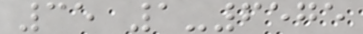35 1-6575
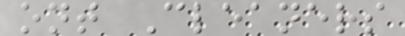ont Cleaners
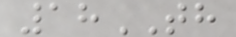18TH
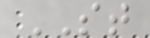ST
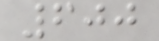600
